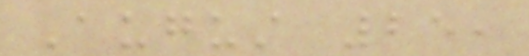August 25,
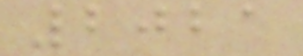2021
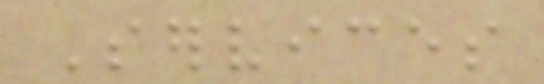Services
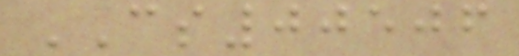CS00506
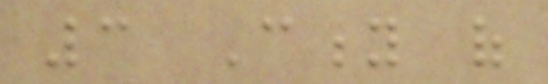3 City of
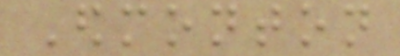Edmonton
